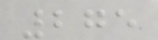275
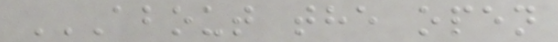ABOUT THE OPEN
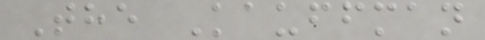The Kauffman
